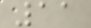11
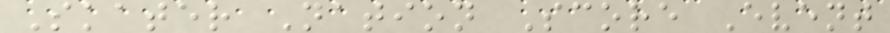Skater Nation Score Event
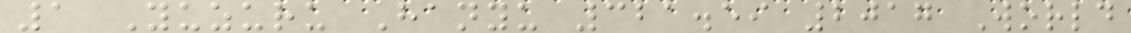1 Yuzuru Hanyu 321.59 2017 World
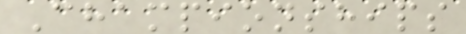Championships
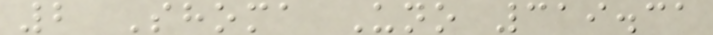2 Shoma Uno 319.31
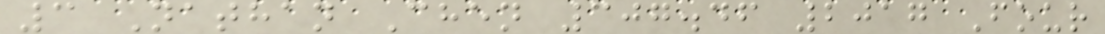3 Nathan Chen 307.46 2017 Four
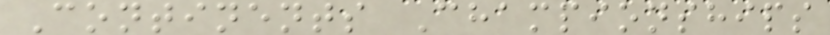Continents Championships
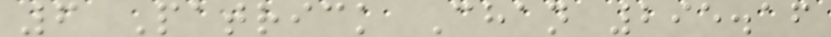6 Patrick Chan 295.16
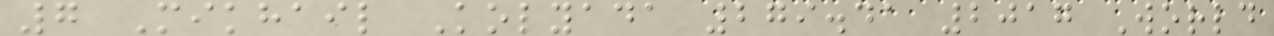7 Mikhail Kolyada 279.41 2017 World
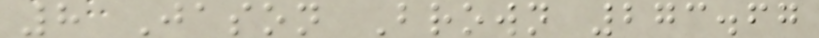8 Jason Brown 273.67
